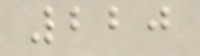220
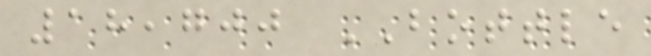18,700 BOTTLE
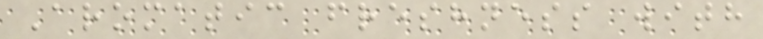Aromatic freshness with
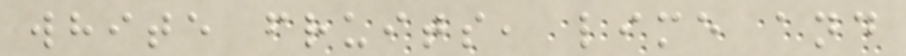white fruits, lime and
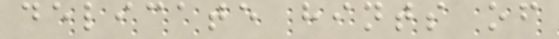delicate hints of
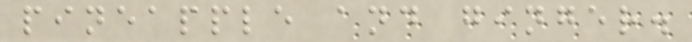pineapple and ginger.
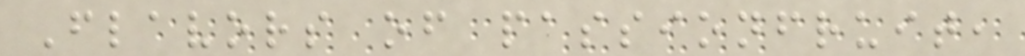Flavors of passionfruit,
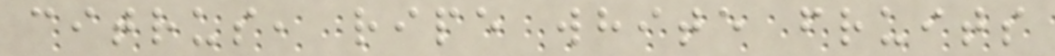citrus, ripe white fruits
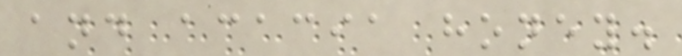and acacia honey.
